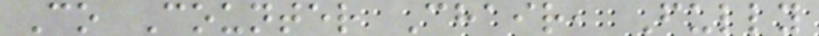Co Counter Chair, Fully
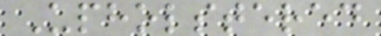Upholstered
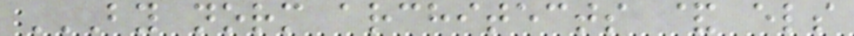BY NORM ARCHITECTS & ELS
